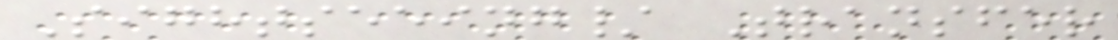Sightseeing/ Transfer
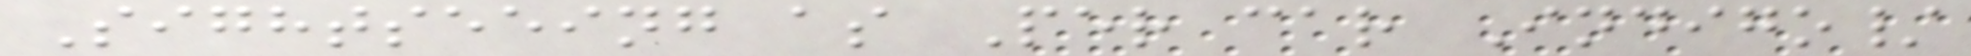Sightseeing as Per car Indigo/
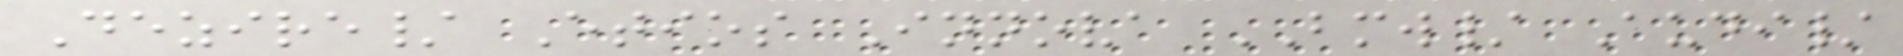Dezire/ Etios Innova BMW/ Audi/
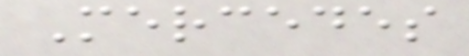Mercedes
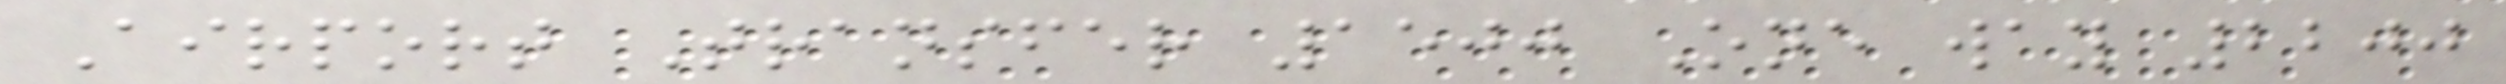Airport Transfer 1500 One way 2200
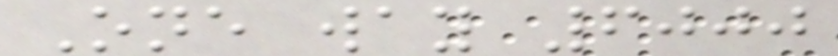One way 6000
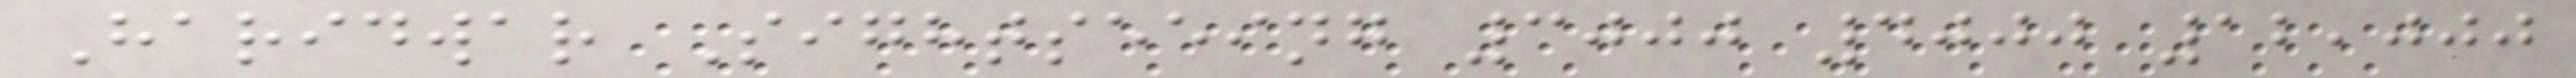Haridwar Sightseeing 3000 4000 12,000
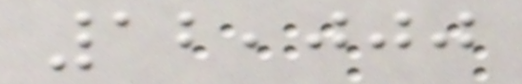12,000
